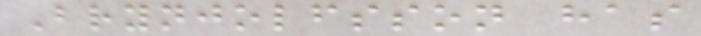Brynjolfsson has
